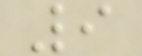9
